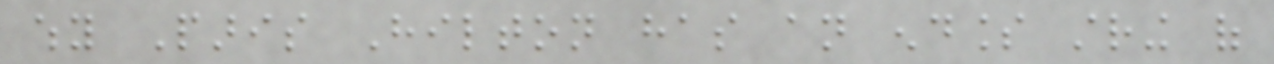why Paris Hilton has an endless string of
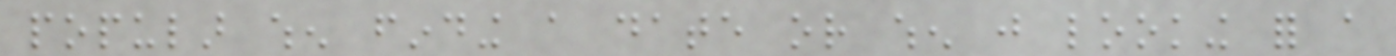popular when finding a date or when just looking for a
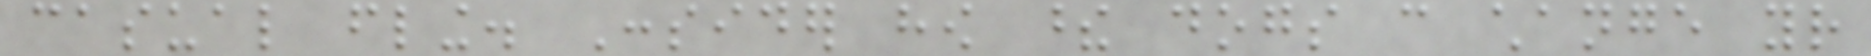casual fling. Consider how these dogs can change your
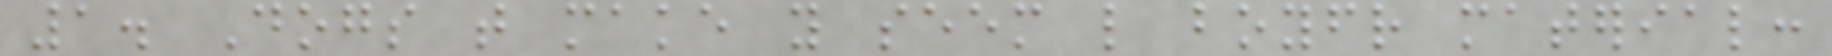1. Dogs that make you seem like boyfriend material:
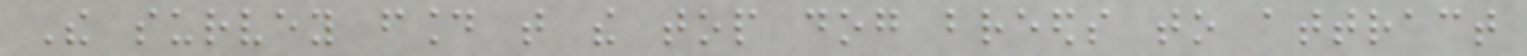The survey found that the top dog breeds to attract
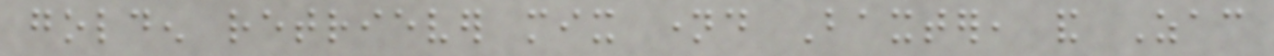golden retriever mix named Baxter, and Zac
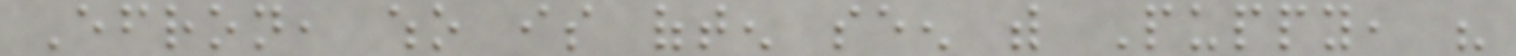Efron, who is often seen with Puppy, his
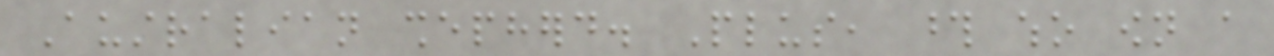Australian shepherd. Plus, those who own a
